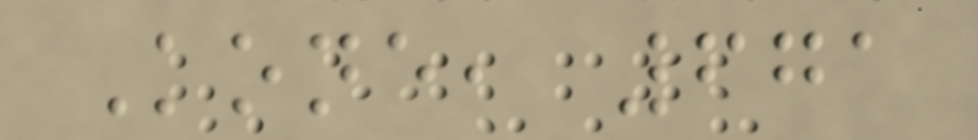Kone, 671
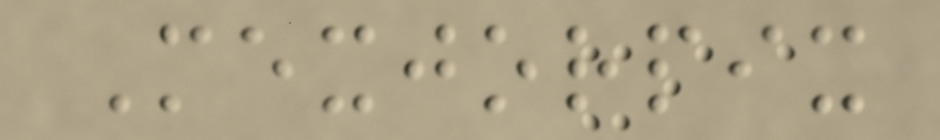Mexjorpix
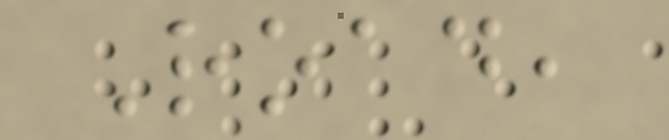Road,
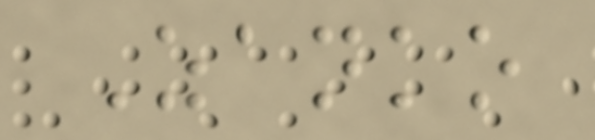Zanko
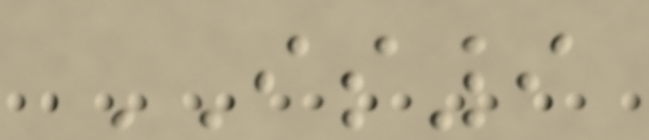IS9
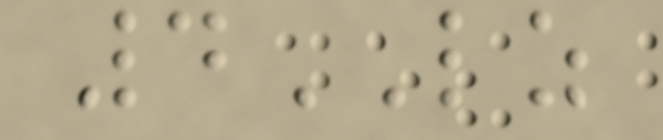4LZ
